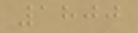1800
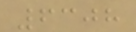6308
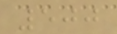500
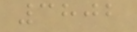3802
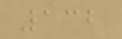132
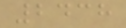2438
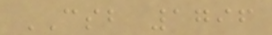CSB 1796
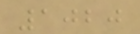1020
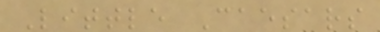Little Caesars
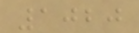1020
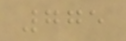775
